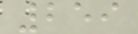259
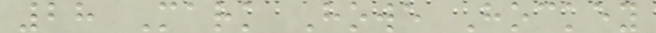28 Mark Howe Hockey
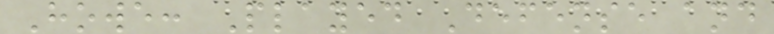Howe: Played Defense and
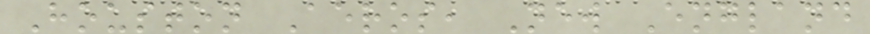Houston Aeros, New England
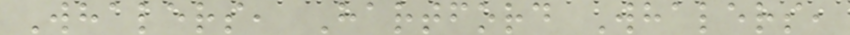Whalers, Hartford Whalers,
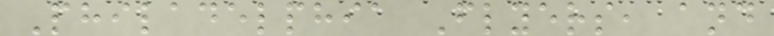Philadelphia Flyers, and
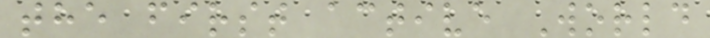the first active World
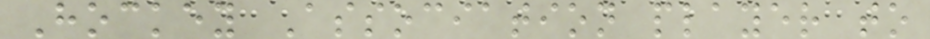Hockey Association player to
